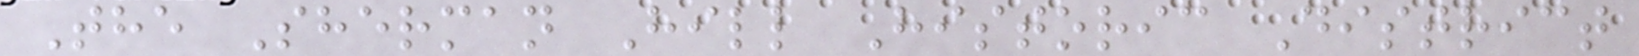The Sherman Hill Historic District
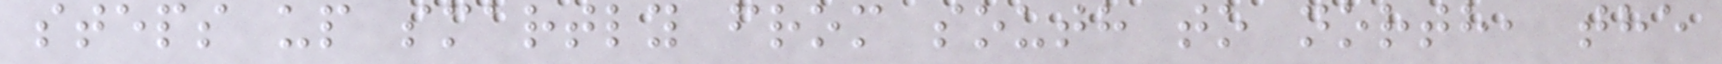steps up smartly from south to north, the
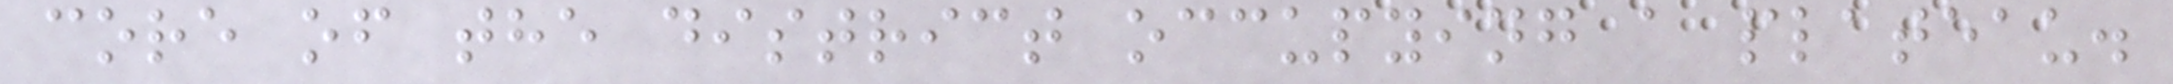core of the district occupying a plateau.
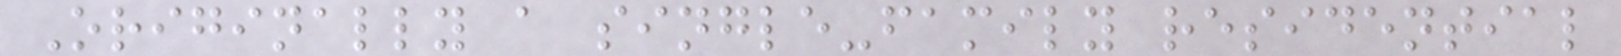Originally a single-family residential
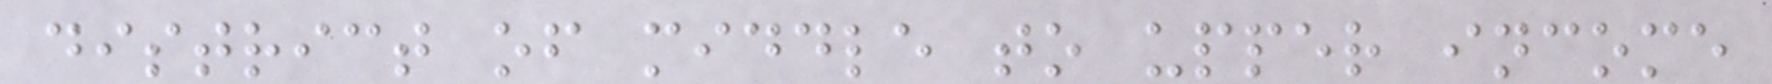district of middle to upper income
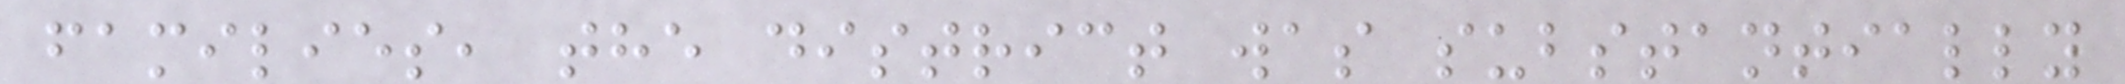families, the district was substantially
